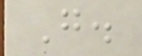G.
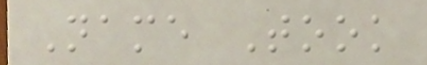Name Took
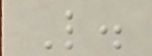L.
